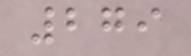279
